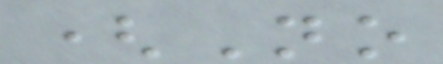(No
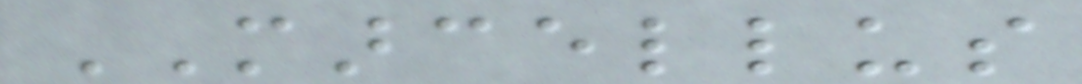MARCELLUS
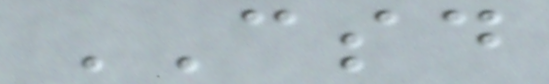CSD
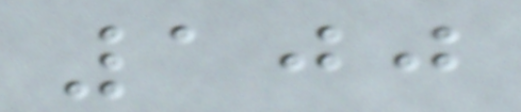100
